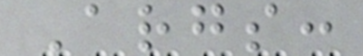Args:
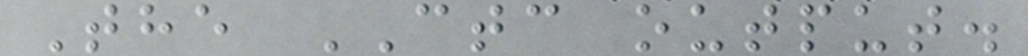The CTC output.
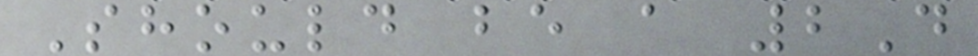Should be a 2D
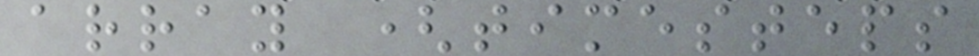array (timesteps
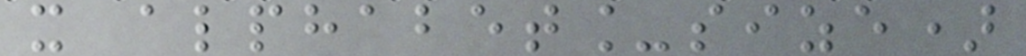x alphabet_size)
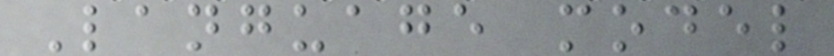Language model
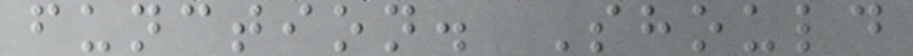function. Should
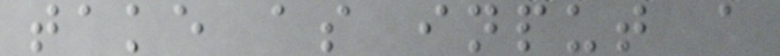take as input a
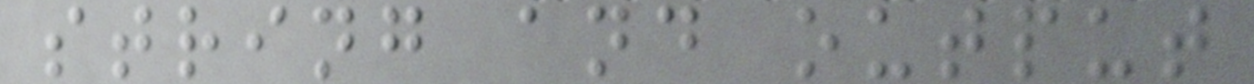string and output
